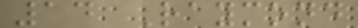14 Raymond
